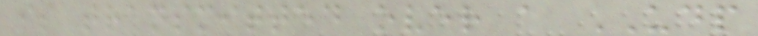is transmitted over a UDP
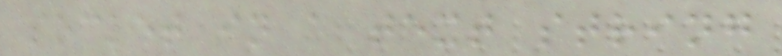socket in a text string
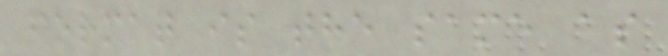format is the same as
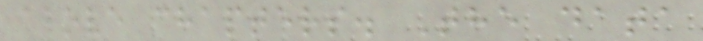above chapters. The data
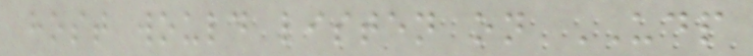host would listen on UDP
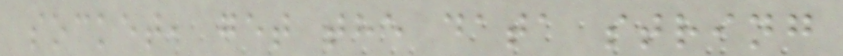socket, get the data string
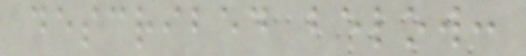described below:
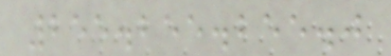255.255.255.0
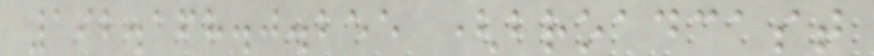192.168.0.255 (broadcast
